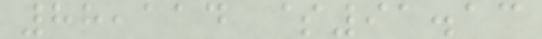88,114 $91.13
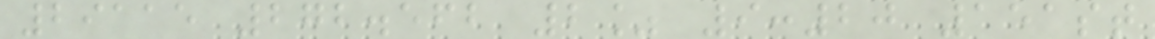29115 272.562 2% 9:20 151st
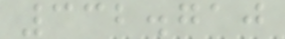332.710
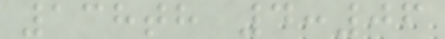138th 4:06
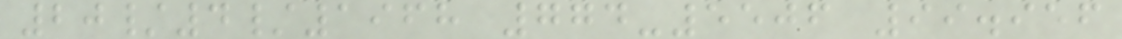20/4/1968 774-5506 99.956
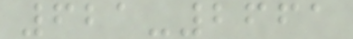621-2661
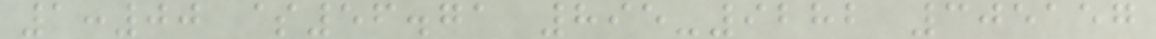1:00 $56.71 895-9282 305157
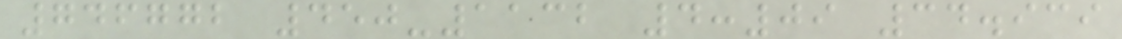746772 450-1132 4:09 34.939
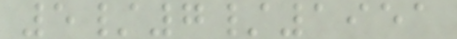5/7/1951
